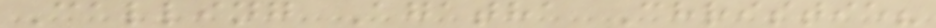Calling Agatha Christie?
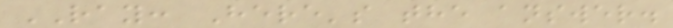RAY: Here's the answer.
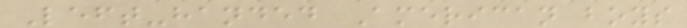Left-handed American boys
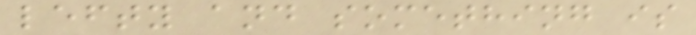lefty and something is
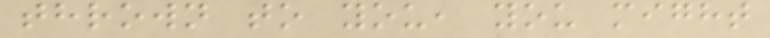thrown to you, you might
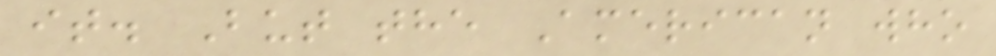it. But the American who
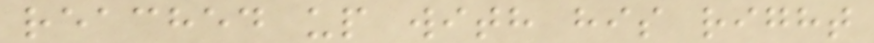reached up with his right
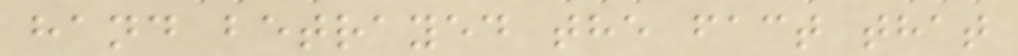hand betrayed the fact that
